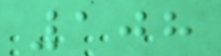108
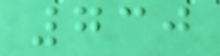730
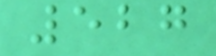527
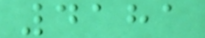4181
